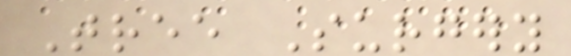Tree Surgery
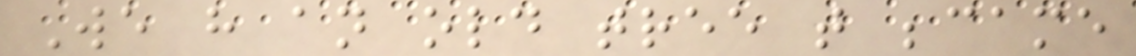We have an old tree that became
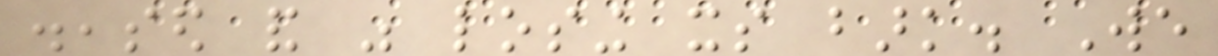diseased and was losing its bark. We
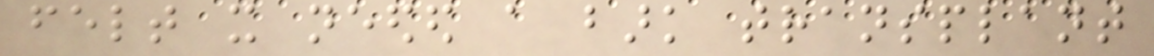felt it needed a bark transplant
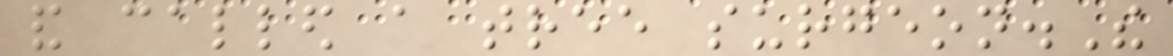and called a tree surgeon.The
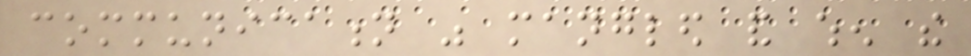communication was mangled and when the
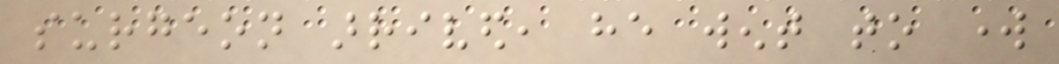surgeon arrived, he went to work
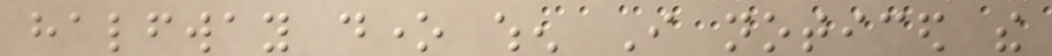halfway done when I noticed the
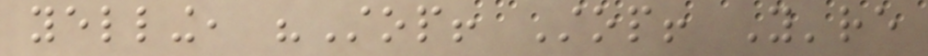yelling, "Stop! Stop! You're
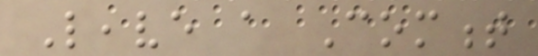Leave a Comment
